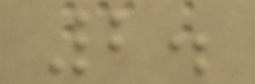2.
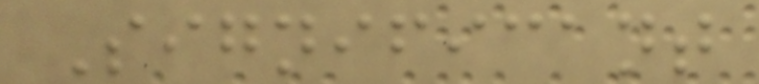Significant
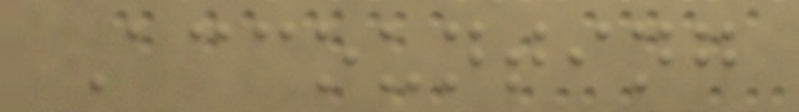Accounting
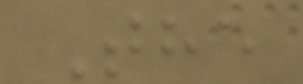The
